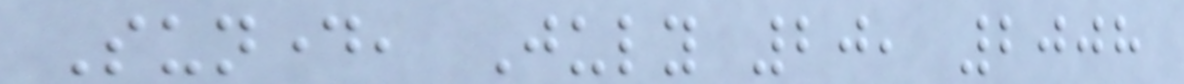Sunday, July 20, 2008
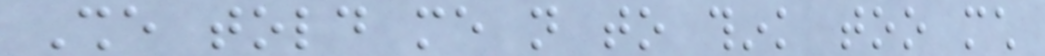She told me not to think too much
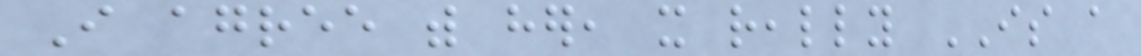I agree with her, it really IS a
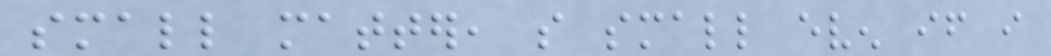small matter, so small even if i
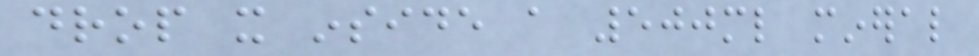drop it inside a 500ml mineral
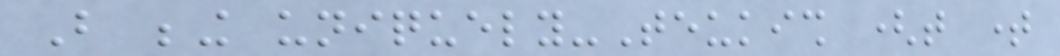But being uniquely-Teukish (that time
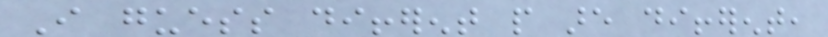I guess different people are different,
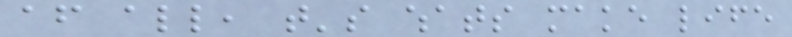after all, that's whats make life
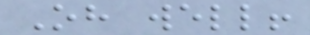Oh well!
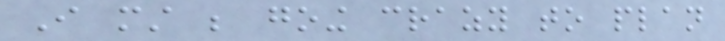I must be going crazy to plan
